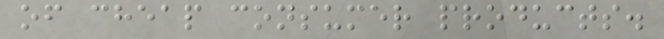of cheap consumer products.
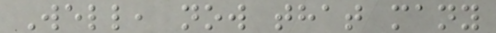Well, now that many
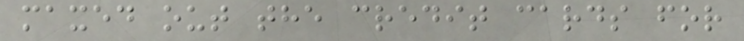maxed out the credit cards for
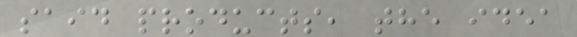said products, the idea
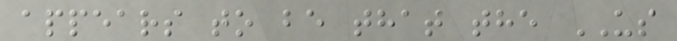appears to be that the US
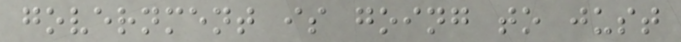government is going to just
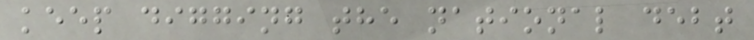keep digging the national debt
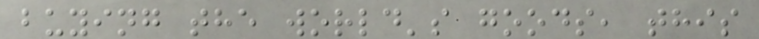buying the world's goods, this
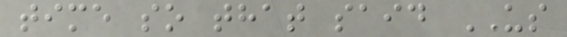time so that said US
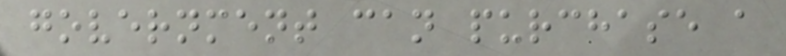government can purchase a
